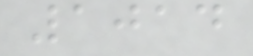1014
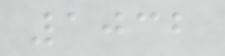1032
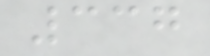337
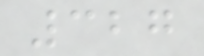327
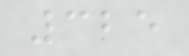325
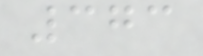373
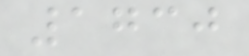1730
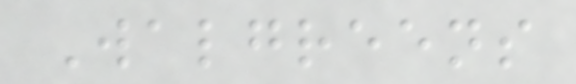Walgreens
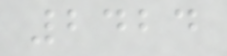2424
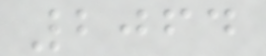2064
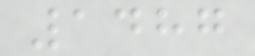1487
